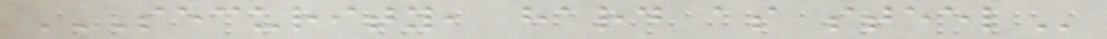SECURITY, HARD AS STEEL
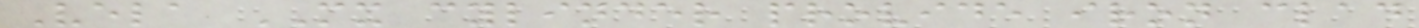Vela MX cylinder provide iron clad
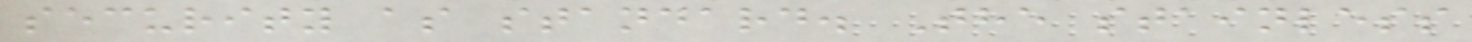security as standard. The stainless
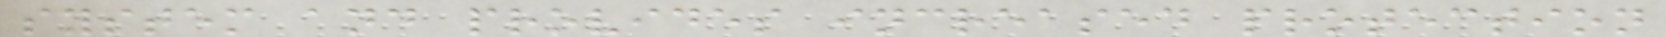system and provides increased protection
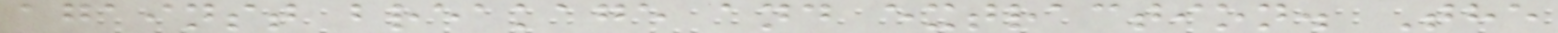against breakage and extraction. The
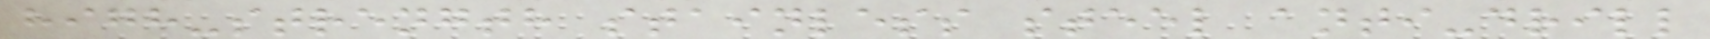high-strength stainless steel anti-drill
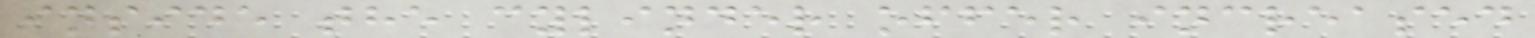inside the cylinder offer increased
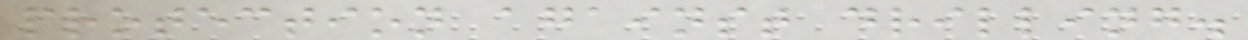protection against drilling.
